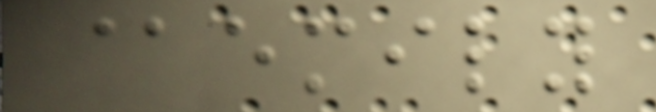@emily
